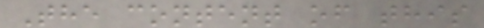The content of this
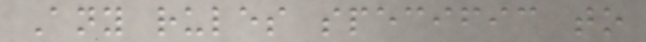Any rules specific to
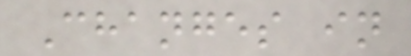Changes in
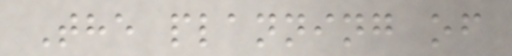The planning of
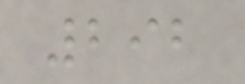292
